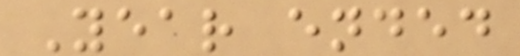Year ended
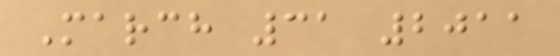March 31 2011
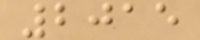2015
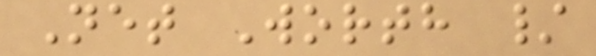Net Worth /
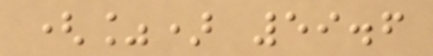(%) 59.6
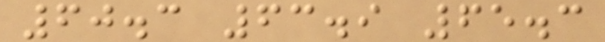60.3 63.9 65.3
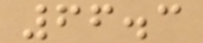66.3
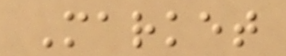Market
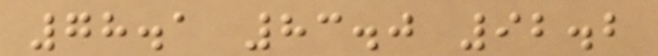78.1 83.0 92.2
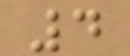4
